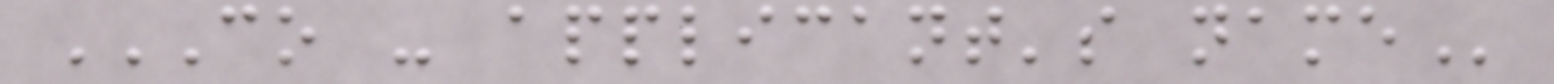CO - APPLICANT'S NAME
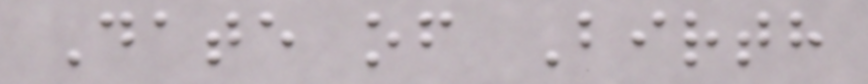Date of Birth
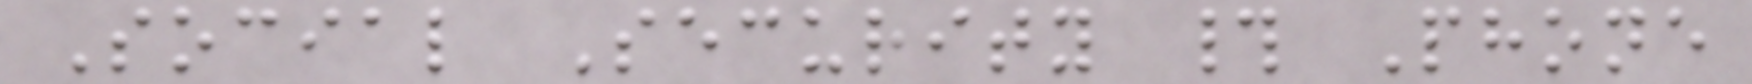Social Security # Phone
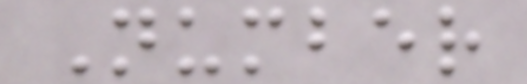Number
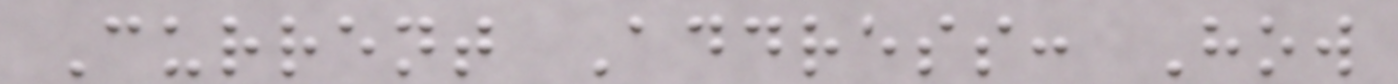Current Address: How
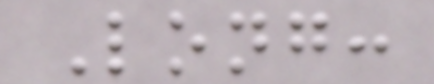Long:
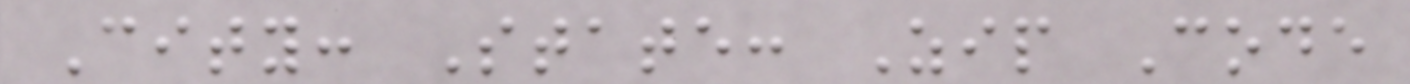City: State: Zip Code
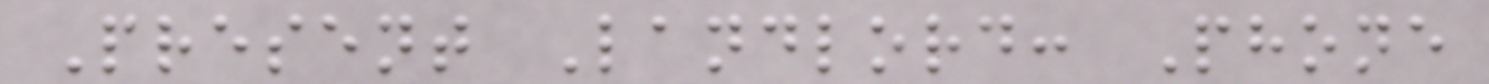Present Landlord: Phone
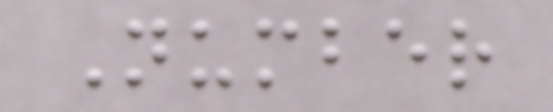Number
